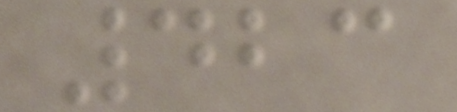423
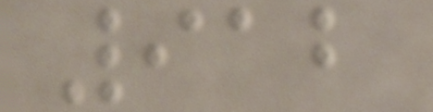912
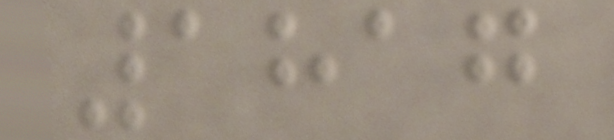1817
